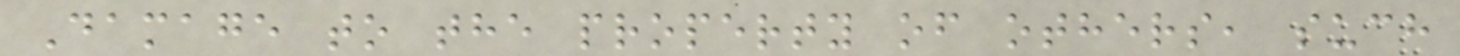Damage to the property of others, such
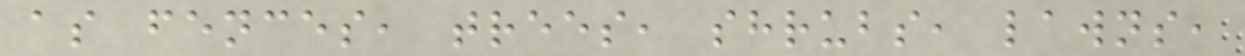as fences, trees, shrubs, lawns,
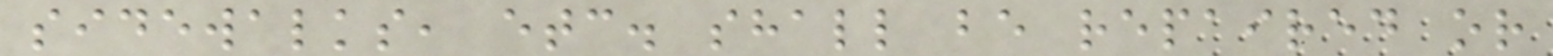sidewalks, etc. shall be repaired or
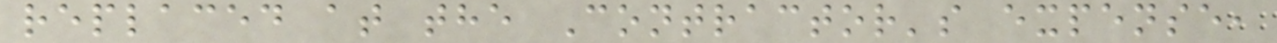replaced at the Contractor's expense,
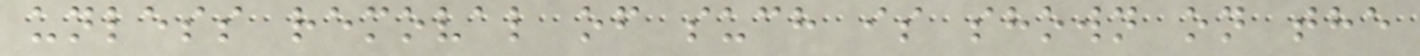unless removal of such is shown on the
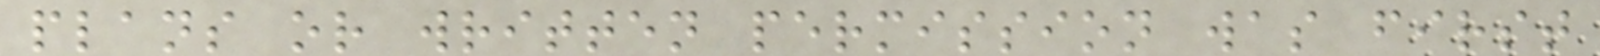plans or written permission was first
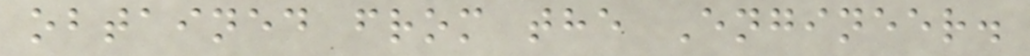obtained from the Engineer.
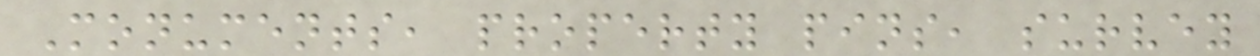Monuments, property pins, survey
